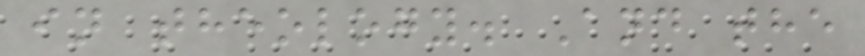in theology. And the
